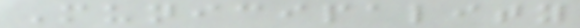Municipality
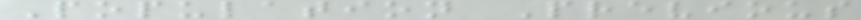Population Previous
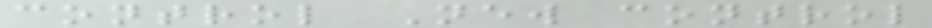control New control
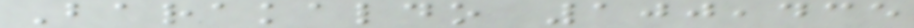Barakaldo 100,435
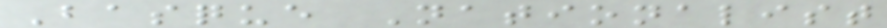Basque Nationalist
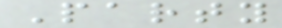Party
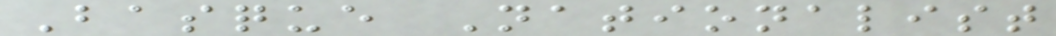Basque Nationalist
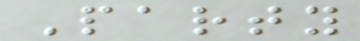Party
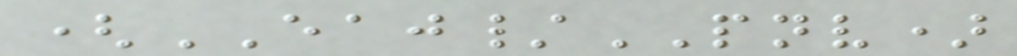(EAJ/PNV)
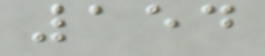154
